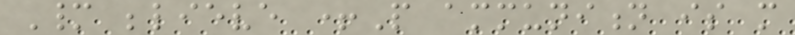Many believe +P ammunition is more
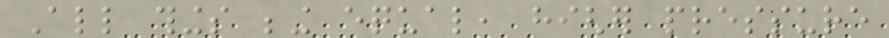All things being equal, higher pressure
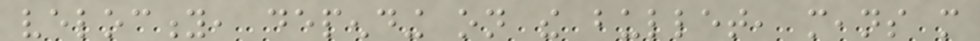velocity, depending on the bullet, means more
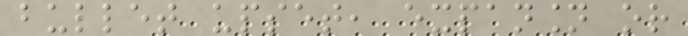bullet upset, expansion or
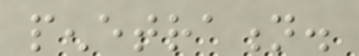penetration.
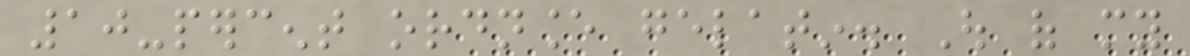10-percent ordnance gelatin. Out of my
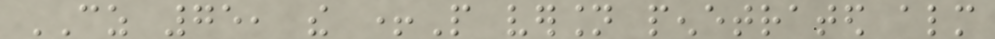CZ 75, the +P version penetrated almost
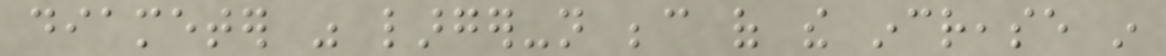diameter was larger-not because of the increase in
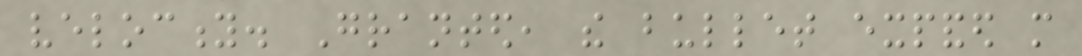velocity. Granted, the bullet expanded more
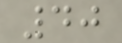40
